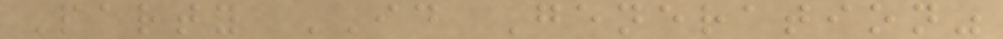Party ID Generation"
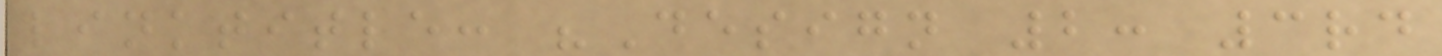linktitle: "Design 2: 3rd
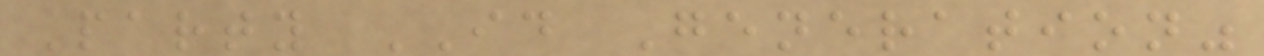Party ID Generation"
